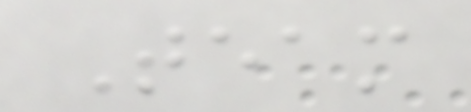Team
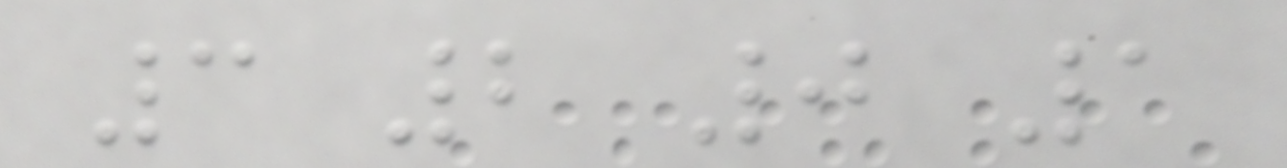3 2 0 1
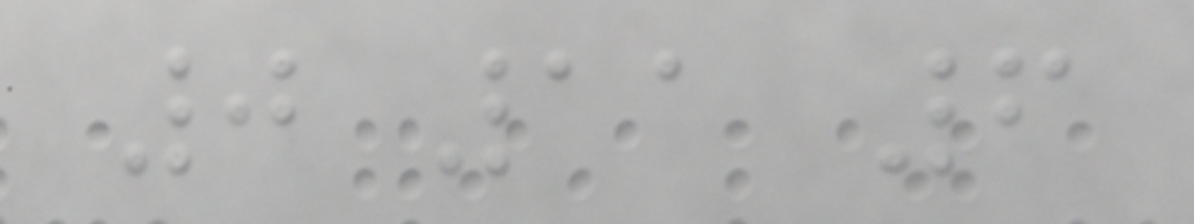0 11 6
